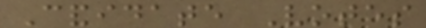Candidate Votes
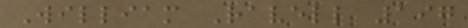William Ravell 197
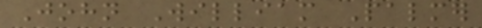John William Palmer
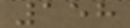158
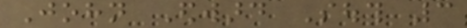John Edward South 3
